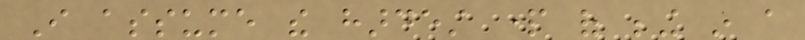I assume the hardest part of being in a
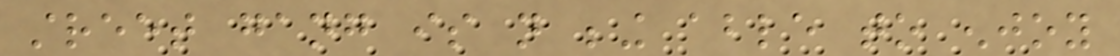street gang is not being able to enjoy
